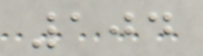104
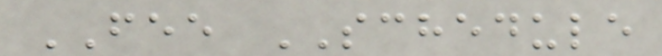FEE SCHEDULE
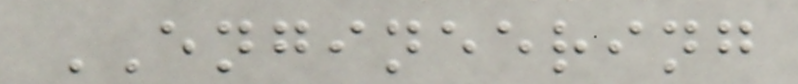ENGINEERING
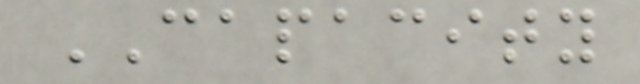CAPACITY
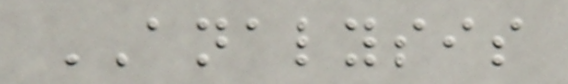ANALYSIS
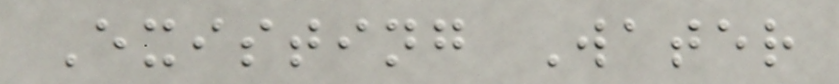Existing Water
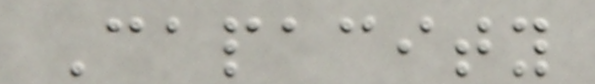Capacity
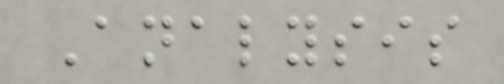Analysis
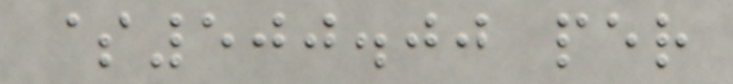$500.00 per
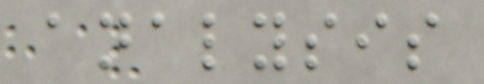analysis
